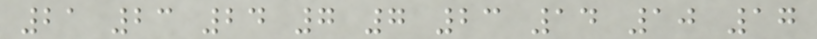21 23 24 7 7 23 14 10 17
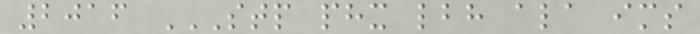2016 STP PHX LBH ALA IMS
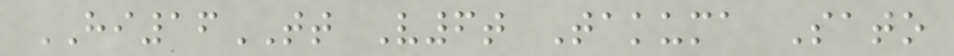HI16TT V6t Takuma Sato
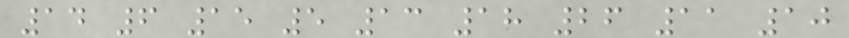14 6 15 5 13 18 26 11 10
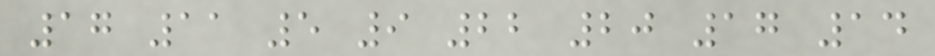17 11 5 9 22 20 17 14
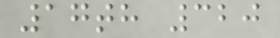17th 320
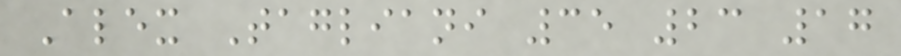Alex Tagliani 35 23 17
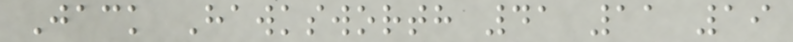Jack Hawksworth 41 11 19
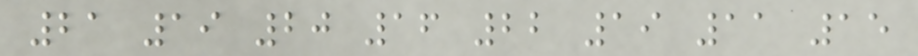21 19 20 16 22 19 11 15
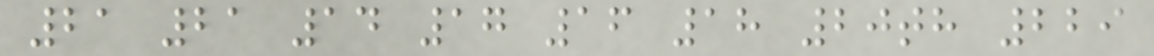21 21 14 17 16 18 20th 229
